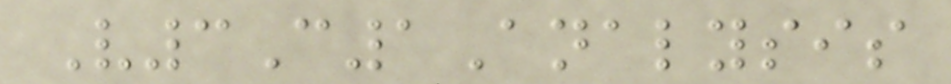V3C1Analysis
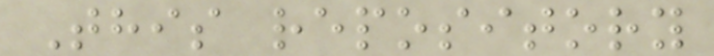This repository
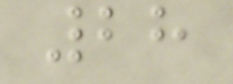28
